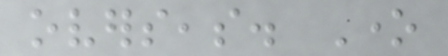overseas. One
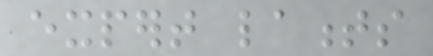expert laments
